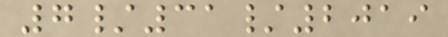7/31/2019
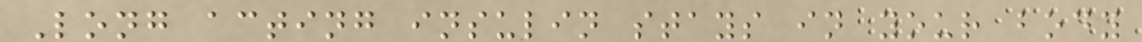Long acting insulin stays in your body
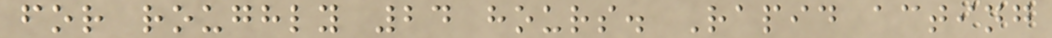for roughly 24 hours. Rapid acting
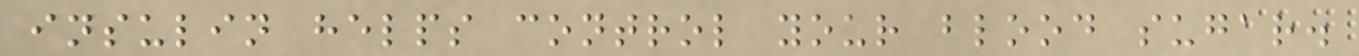insulin helps control your blood sugar.
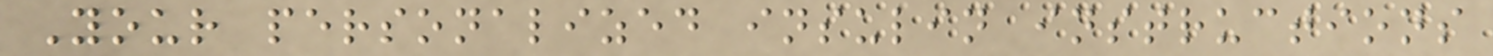Your personalized insulin instructions
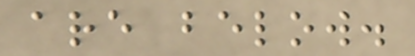are below.
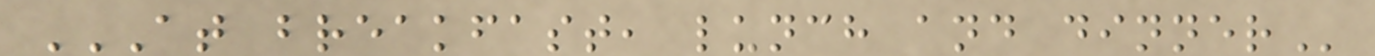AT BREAKFAST, LUNCH AND DINNER
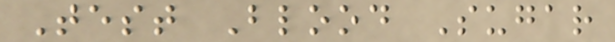Test Blood Sugar
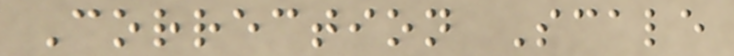Correction Scale
